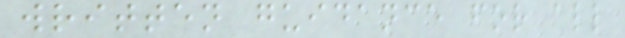written guidance for all
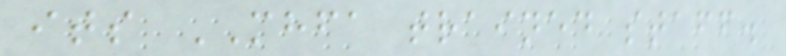its MHFA trained staff.
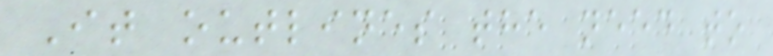It outlines the need to
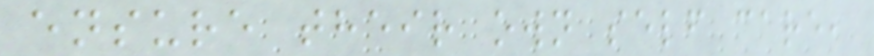ensure their own self care,
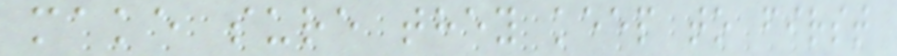make sure they keep to first
